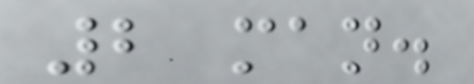2 man.
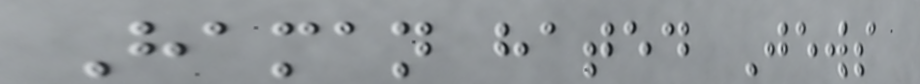Haman hated Jews
